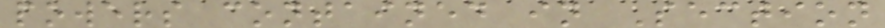powers contained in Section
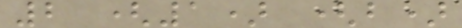2 (1) (b)
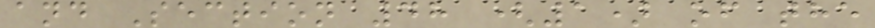and Section 48 (1) of the
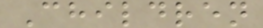Children
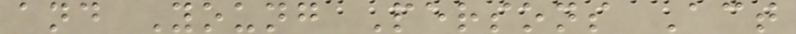and Young Persons Act
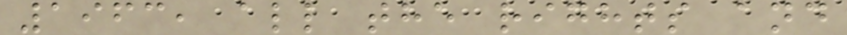1963, all the rights and
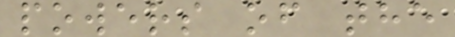powers of the
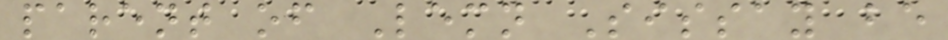parent of Lemn Sissay be
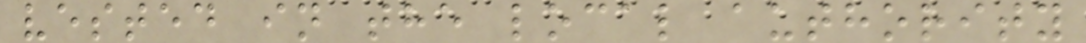vested in the local authority
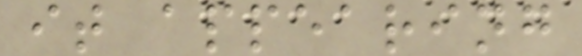it appearing
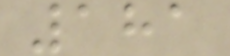181
